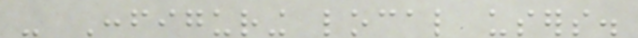- Configuring local users.
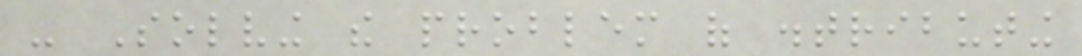- Solving the problem of distributing
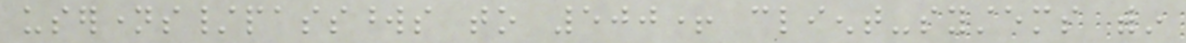usernames/passwords to 500+ client-systems within
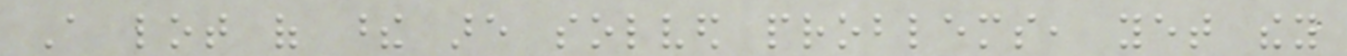A lot of these are solved problems, yet they
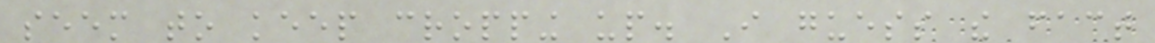seem to keep cropping up. I guess the fact
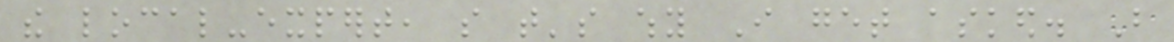the local-expert, so that's why I get asked. But
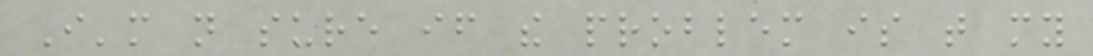I'm not sure if the problem is that my
